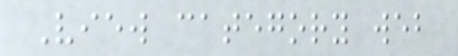View category web
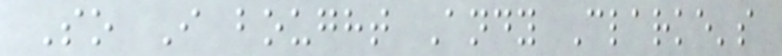So I bought Andy Clarke's
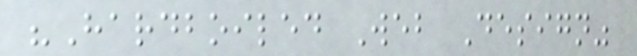"Hardboiled Web Design"
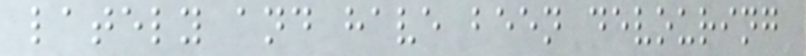lately and have been devouring
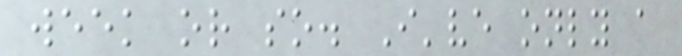week or so. I've only a
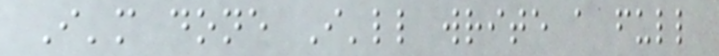I'm done I'll write a full
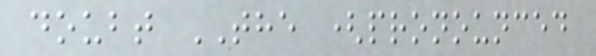doubt THE (pronounced
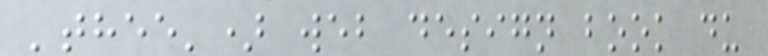'thee') web design book du
